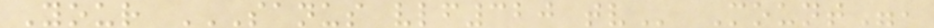Your SANUS VLF320 TV Mount",
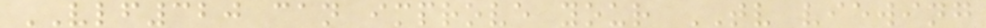VLF320 can improve your TV viewing
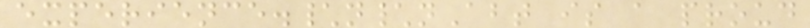experience.\n\nAbt is a proud
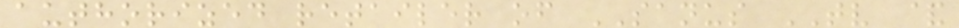authorized retailer of SANUS TV &
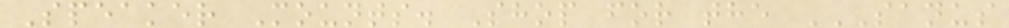Speaker Mounts. Shop for the SANUS
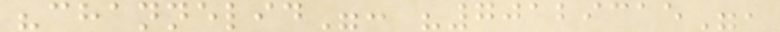"channelid": "70129315",
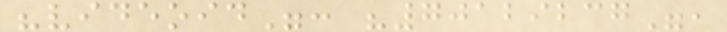"videoid": "70129237",
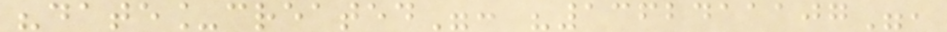"date_created": "1362411107",
